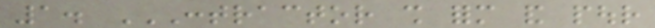1. CONTRACTOR SHALL FORM AND POUR
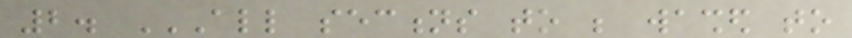2. ALL SECTIONS TO BE WASHED TO
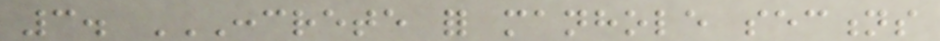3. CONCRETE FOR MANHOLE SECTIONS
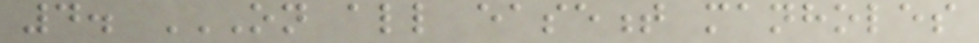4. ON ALL EASEMENT MANHOLES
